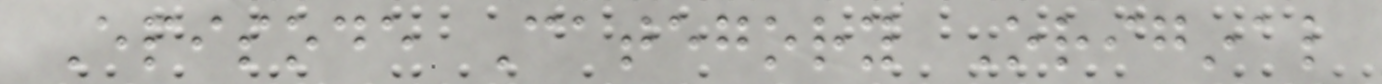Episode Category Original
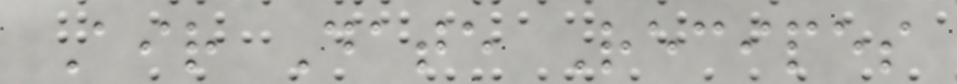Air Date Recipes
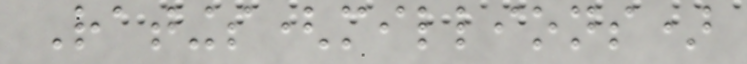Ratings(millions)
